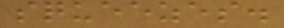squeezes.
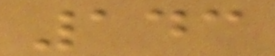143
